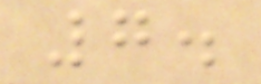7.
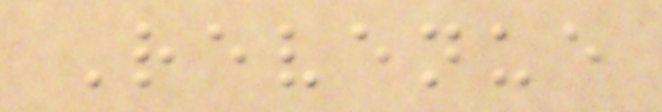Revenue
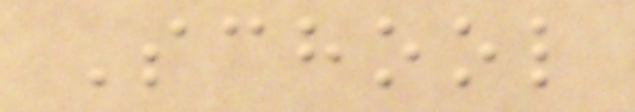School
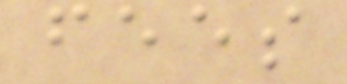fees
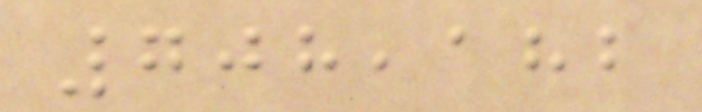708,182
